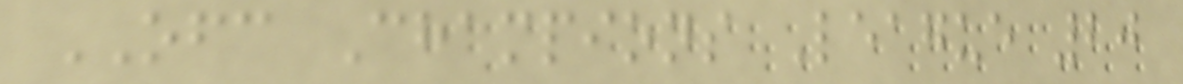OFC Champions League 20
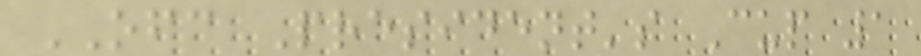OFC President's Cup 1
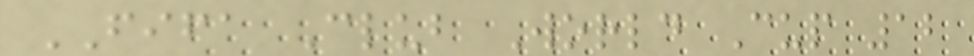FIFA Club World Cup 12
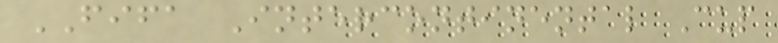FIFA Intercontinental Cup
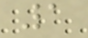1
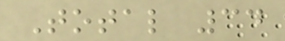Total 34
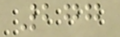277
